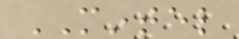MINTEL
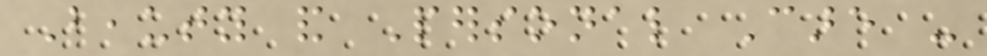Beauty and Personal Care -
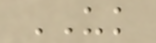UK
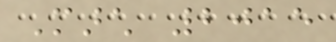March 2015
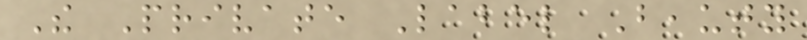The Private Label Beauty
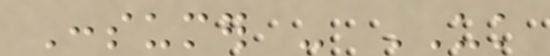Consumer - UK
